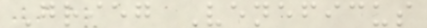Grieg Veneficus
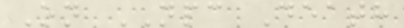On NPC Death
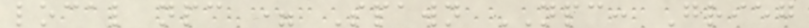local npc = Spawn NPC: Grieg
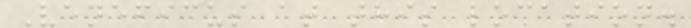Veneficus at this location.
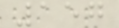157
